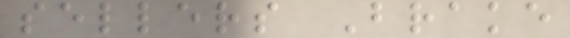sellers Brake
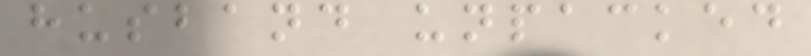husband unpacked
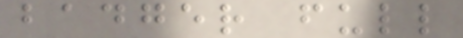badger full
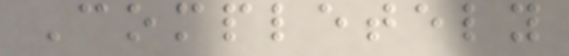Completely
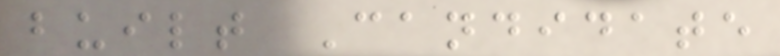built Candidate
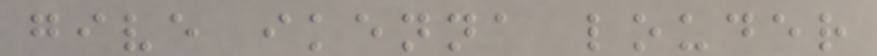give ikenna louder
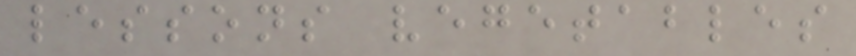lessons vegetables
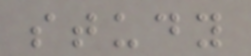study
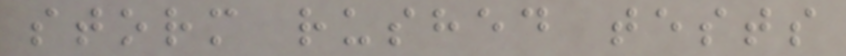storm rushed tests
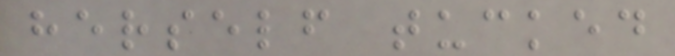herself tucked
